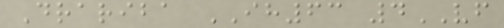Drariba IH63 4VF
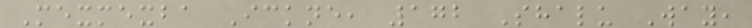Mexmexba Ickne, 172 Shalu Way,
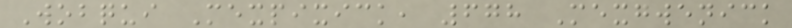Wobqui Mexpixick, 678 Mexgwenick
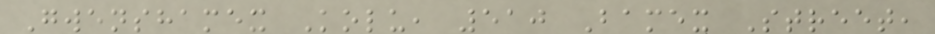Gwenshamex Kolu, 510 Bamex Street,
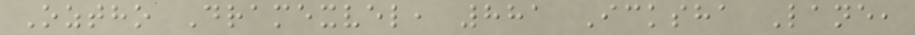Oztho Dramexvel, 881 Icksha Lane,
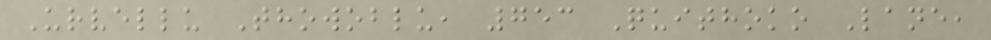Urvellu Thowoblu, 753 Quithoko Lane,
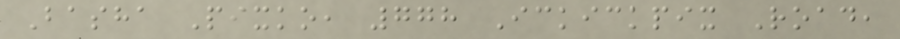Basha Pixko, 778 Ickickpix Road,
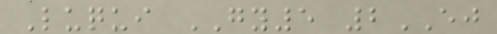Luqui GY5 2EJ
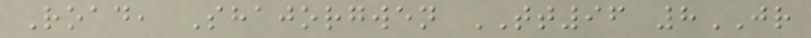Road, Shajorgwen TT96 8JR
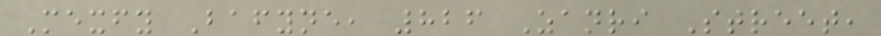Mexfy Bafyne, 826 Zanri Street,
